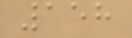158
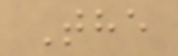The
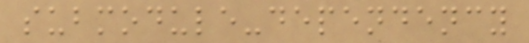submodule-dependency
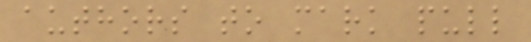authors to mark pull
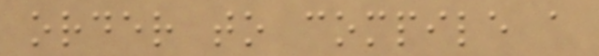order to compile a
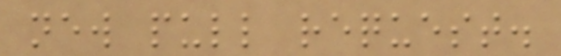new pull request.
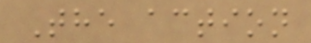The action
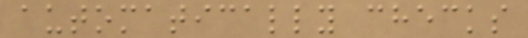automatically checks
